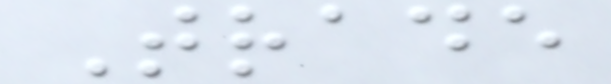Trade
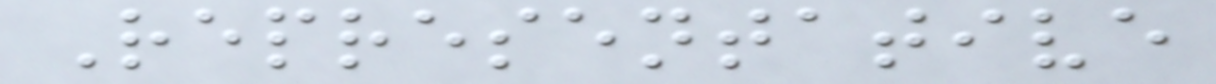Representative
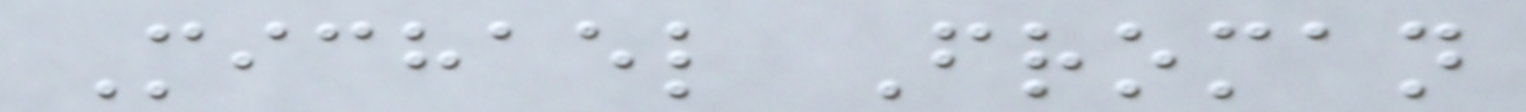Michael Froman
